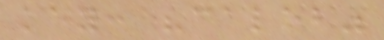key: "caleb"
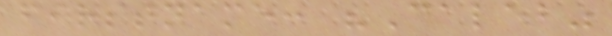firstname: "Caleb"
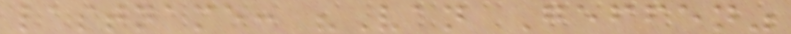lastname: "Van Geffen"
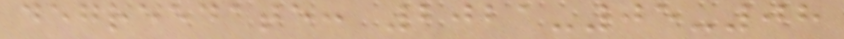degreedate: 2021-05-08
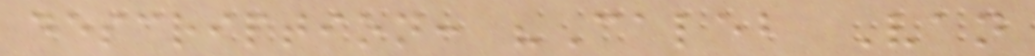description: "Caleb Van
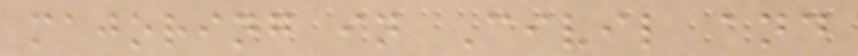majoring in Civil and
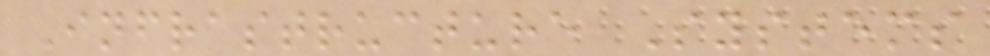Infrastructure Systems
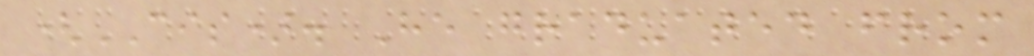(CIS). He graduated from
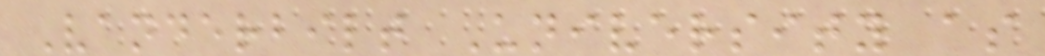Vanderbilt University as
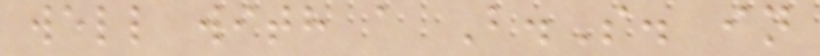well with a B.S. in
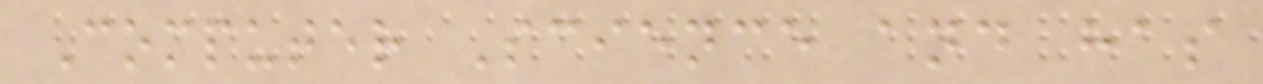Computer Science and has
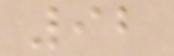92
